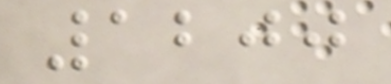1200
